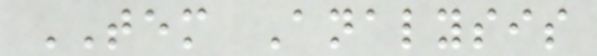TEM Analysis
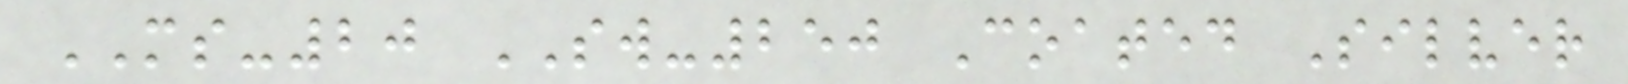MS-20 SW-250 Coated Silver
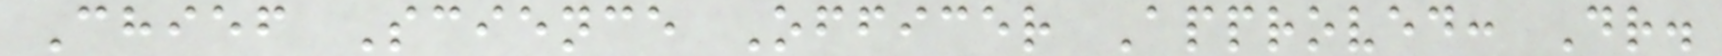Chief Science Officer Approved: Dr.
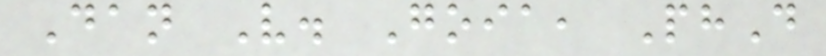Dan V. Goia, PhD
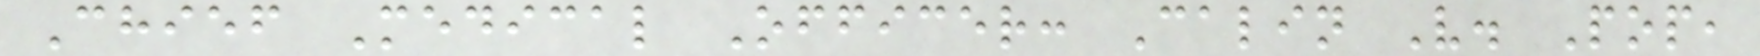Chief Medical Officer: Calin V. Pop,
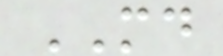MD
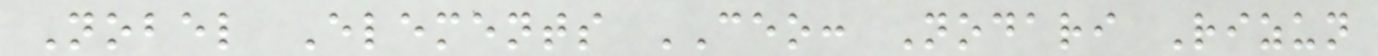Nobel Elements CEO: Nodari Rizun
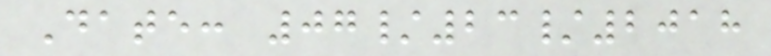Date: 07/23/2018
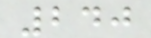240
